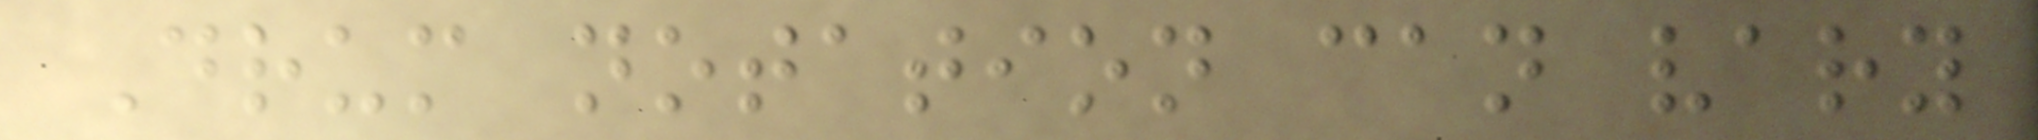Drum notation can vary
